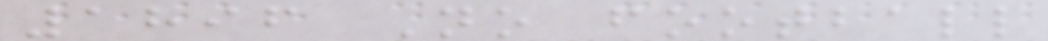1896 No football
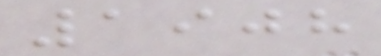1908
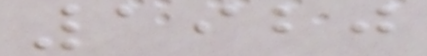1920
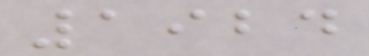1924
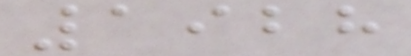1928
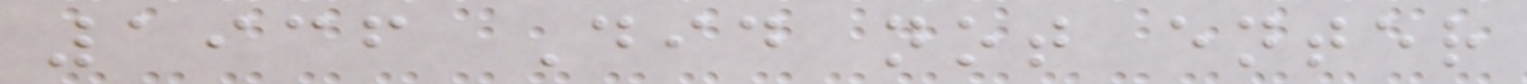1936 Did not enter
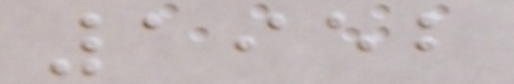1952
